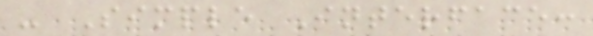- Simple Interface:
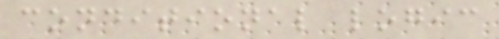conditional logic
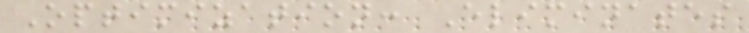Optimization: Eliminates
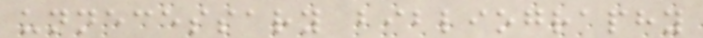unnecessary bibliography
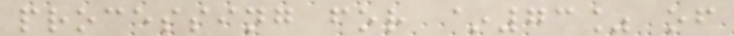processing for ~73% of
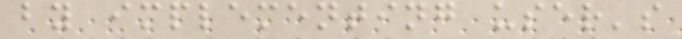by implementing user's
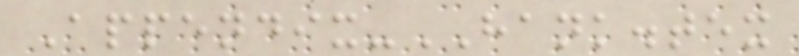Appendix-HANK.tex
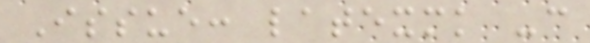Issue: latexmk -c
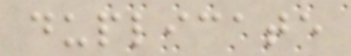duplicate
